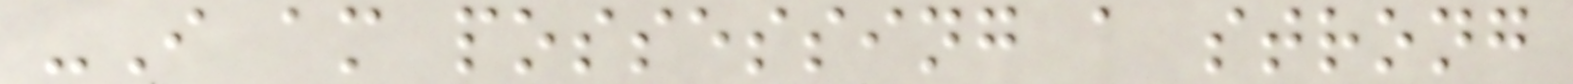-I am possessing a strong
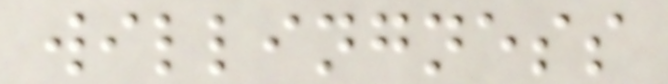willingness
